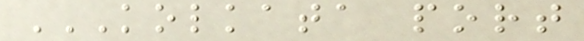KOLKATA PORT
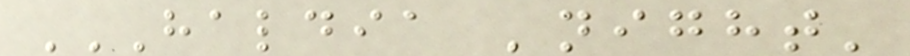HALDIA 'NIGHT'
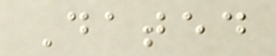Dated
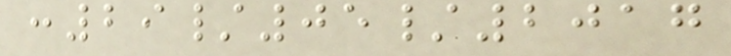:29/05/2017
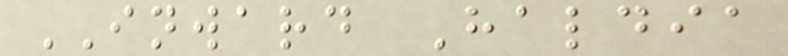INWARD Haldia
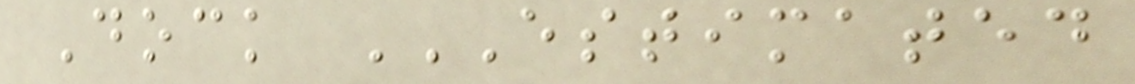Dock ESTIMATED
